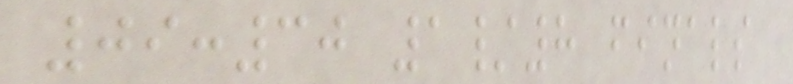09:30 1/8 finals
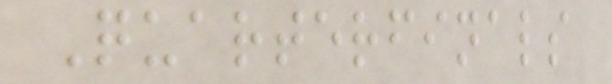Quarterfinals
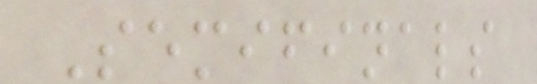Semifinals
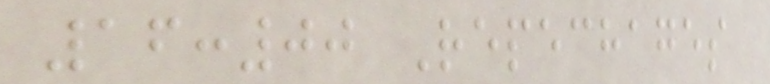16:00 Repechages
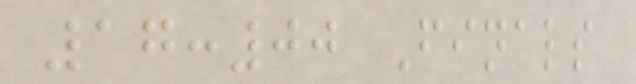17:00 Finals
